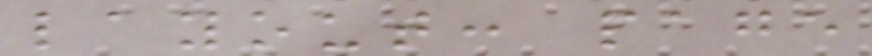layout: page
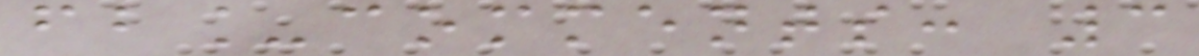fb_comments: 3
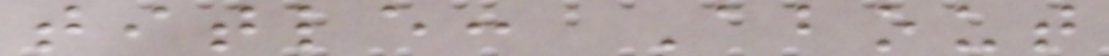title: About
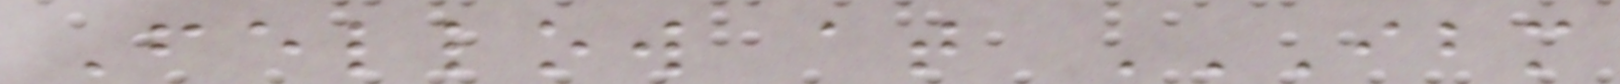Fellow at IBM
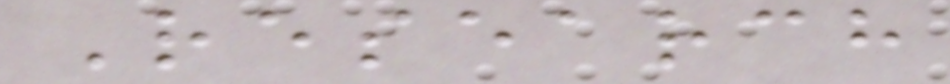Research
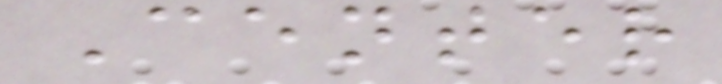Center
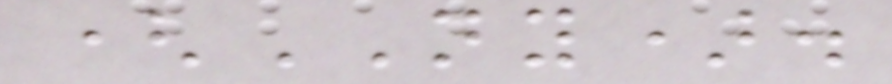(NY).
